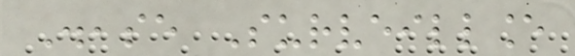Disease Surveillance
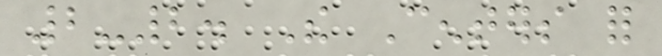2-2. The Centers for
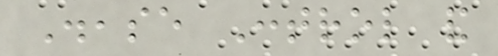Disease Control and
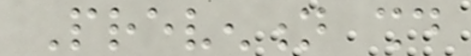Prevention should
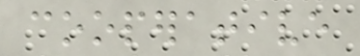cooperative
